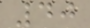40
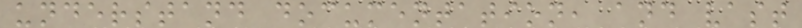understand documentation, and vast
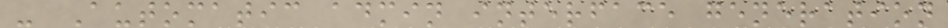- Automatic admin interface generation
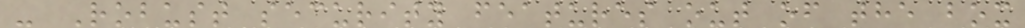- Robust security features out of the box
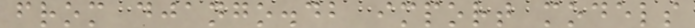from django.db import models
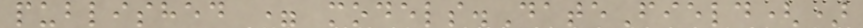published = models.DateField()
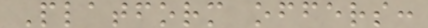Platform offers:
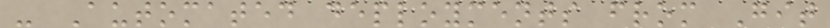- Automated deployments from Git
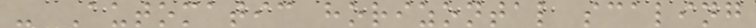- Automatic horizontal scaling
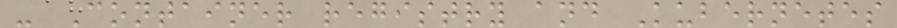- Container registry and Kubernetes
